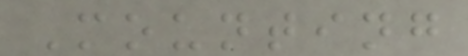Mounting
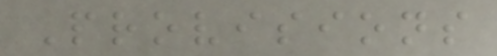Provisions
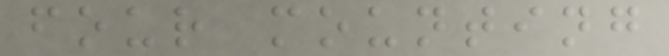four mounting
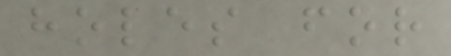holes for
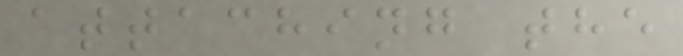attaching the
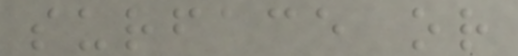surface or
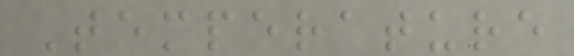Temperature
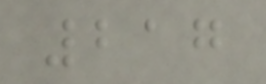217
